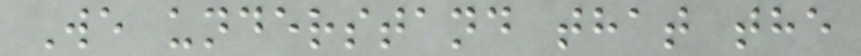We understand that the
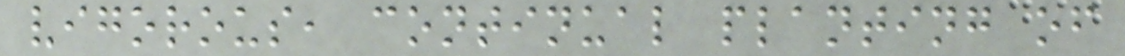vigorous, continual planting of
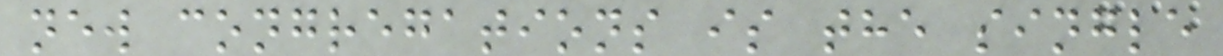new congregations is the single
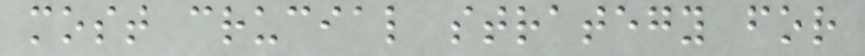most crucial strategy for
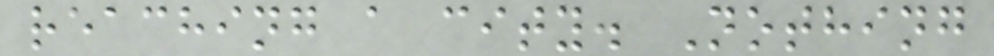reaching a city. Nothing
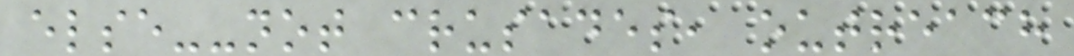else--not crusades, outreach
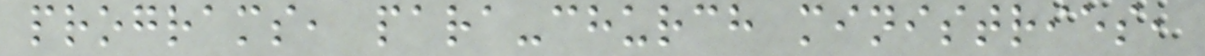programs, para-church ministries,
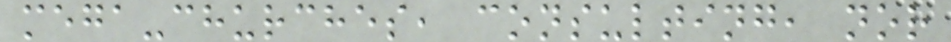mega-churches, consulting, nor
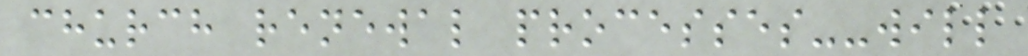church renewal processes--will
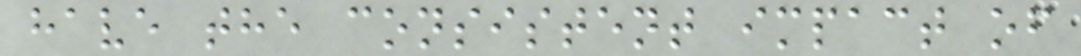have the consistent impact of
